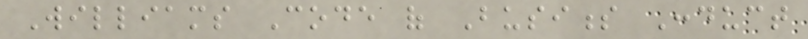Williams Code of Business Conduct
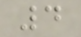4
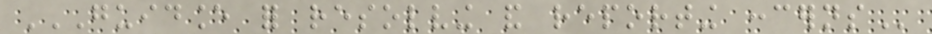GUIDANCE FOR RESOLVING AND REPORTING CONCERNS
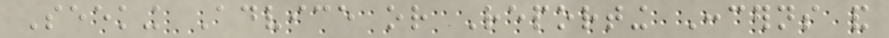Seeking Advice or Reporting Concerns and
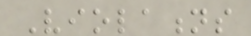Violations
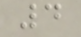4
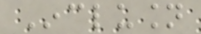Inclusion
